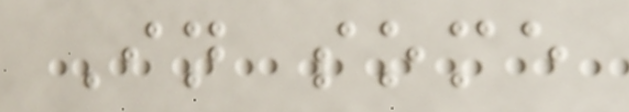In some
